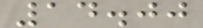14.00
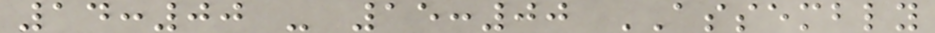14:00 - 15:00 ASSEMBLY
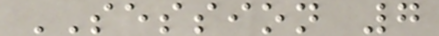SESSION 7
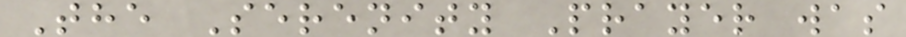The Serenity Prayer was
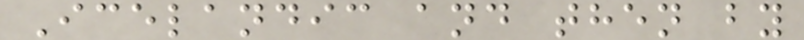Icelandic and then by
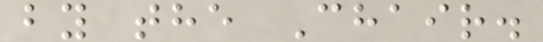by the Chair.
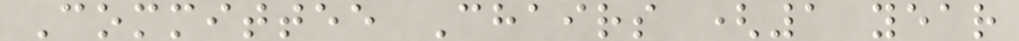Committee Chairs (1 year
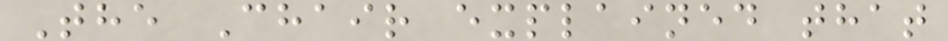The Chair explained that
